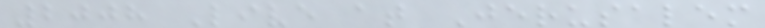2008 Live at Jerusalem
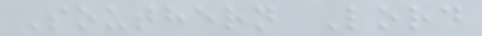Southern Lord
